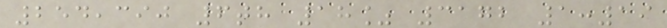254,390 6th 18% 3172 1:19
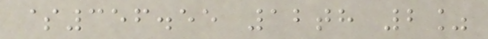$356.55 12th 2%
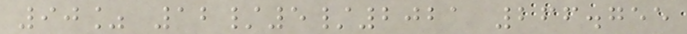90% 12/5/2021 266.755
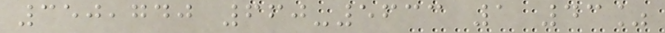350,740 660-5633 1 43%
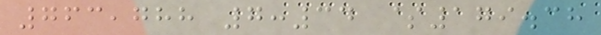763,788 7:34 $179.38
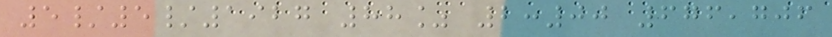5/5/1927 88% 2:00 676,706
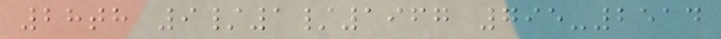28th 9/1/1967 795-2514
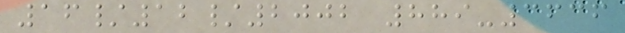16/12/2002 889-3636
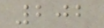202
